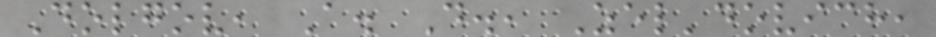Dolgov, A. D., Zel'dovich,
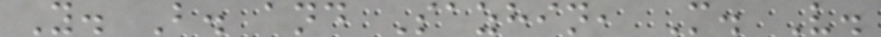Y. B. and Sazhin, M. V.
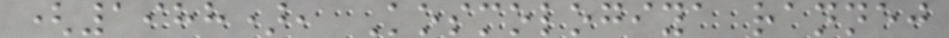(1988), Kosmologiya rannej
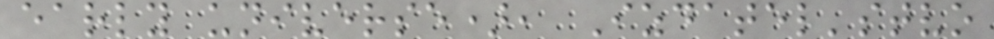early universe), Izdatel'stvo
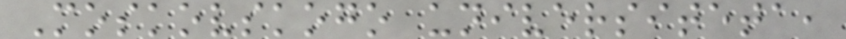Moskovskogo universiteta,
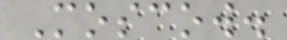Moscow.
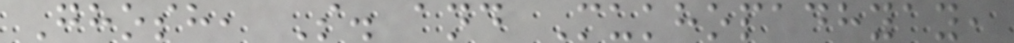Ghosh, S. and Mukhopadhyay,
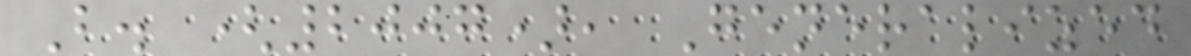B. (2007), Generalized
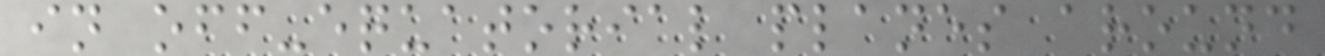in off-equatorial planes around
